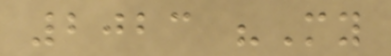2023 "My
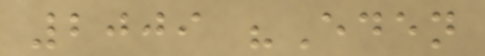2009 "Eden
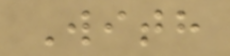With
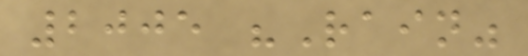2005 "Rain"
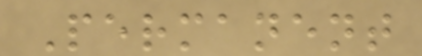Permanent
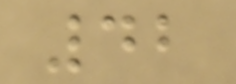42
